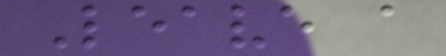Leave a
